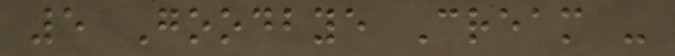5 Goodbye Cream -
